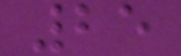25
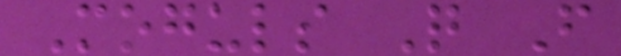Moguls Q F
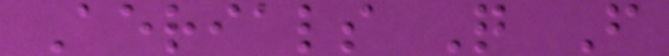Aerials Q F
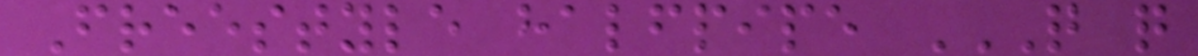Freestyle halfpipe Q Q
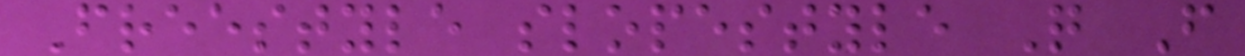Freestyle slopestyle Q F
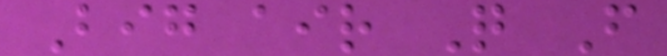Big air Q F
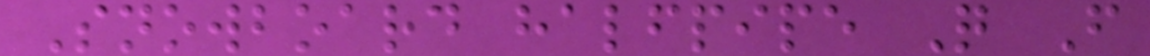Snowboard halfpipe Q F
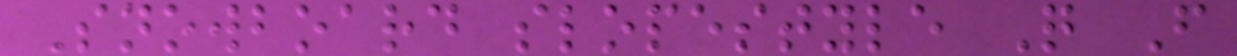Snowboard slopestyle Q F
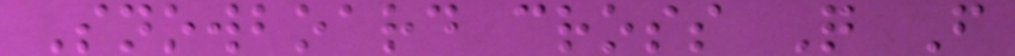Snowboard cross Q F
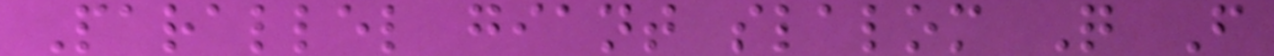Parallel giant slalom Q F
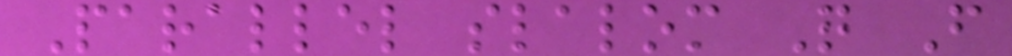Parallel slalom Q F
